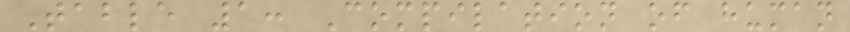Table 1: Compilation of human
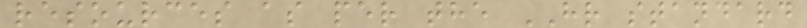resources as per the HR standard
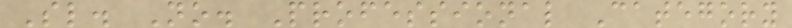Sl. No. Professional Category
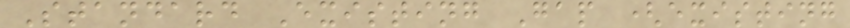Standard Existing Gap (existing
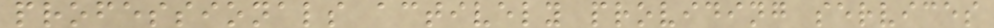professionals actively providing services
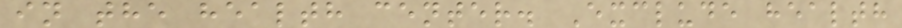in the health center. Exclude health
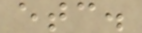etc.
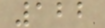122
